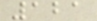121
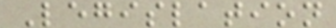Legislation
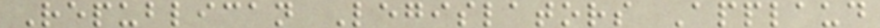Republican Legislators Applaud
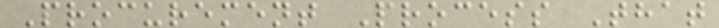Procurement Process That
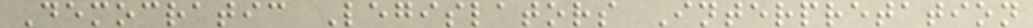Democratic Legislators Interpretation
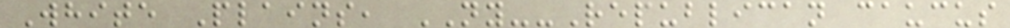White Plains, NY--Republican caucus
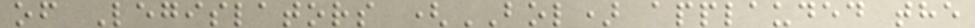of Legislators (BOL) applauded the
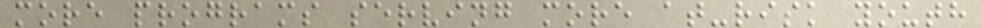more programs serving more at-risk youth
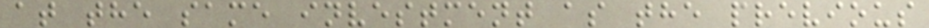at the same investment as the previous
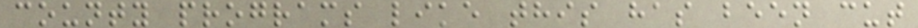county programs like this has been cut
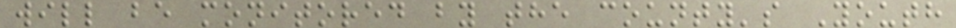will be monitored by the county's Youth
